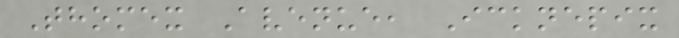Thomex Avenue, Icknepix
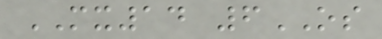MX14 6OS
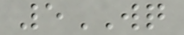5WQ
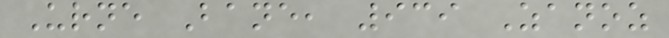Urne Bane, 939 Zanoz
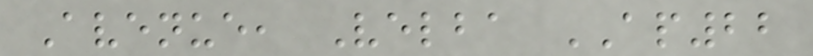Avenue, Velba AP22
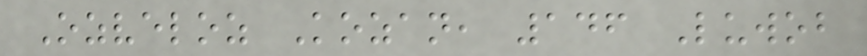Ozveloz Kozan, 146 Luwob
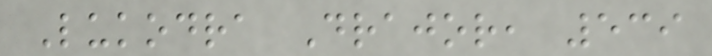Lukodra Drajor, 539
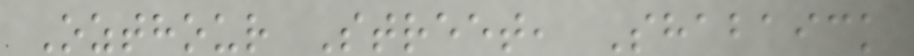Ozthour Street, Shabaick
